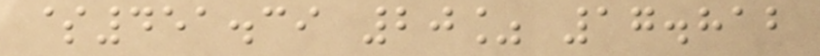$451.39 20% 17.812
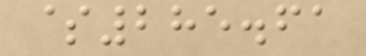$285.61
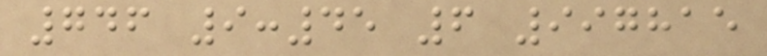746 9:45 6 997815
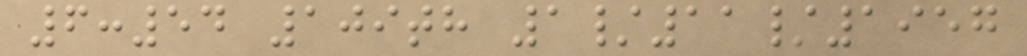6:54 109th 1/11/1957
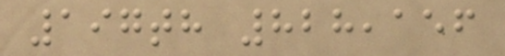197th 828,156
